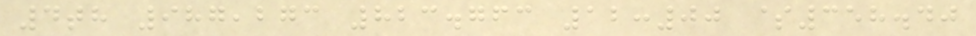4th 987,273 823.763 12:00 $358.40
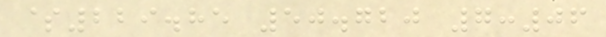$229.85 50.720 7:06
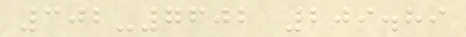302-7602 209.89
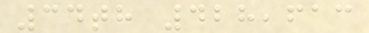34th 428,613
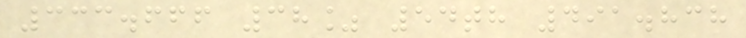333.666 38% 54th 491.838
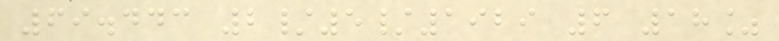69.443 2/5/1929 6 18%
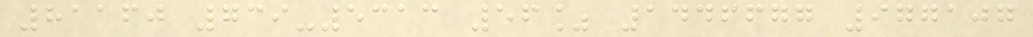81160 739-5313 56% 1446677 977107
